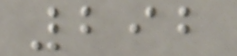292
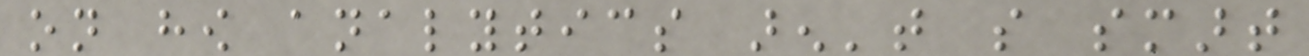on how analytics aren't so smart
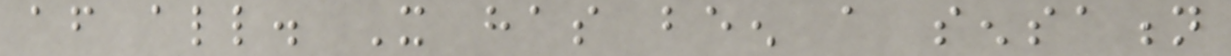after all. It has been a sensation
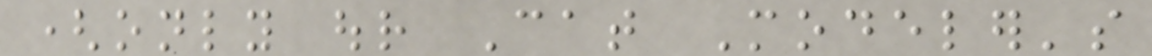(only our Cat Modeler's
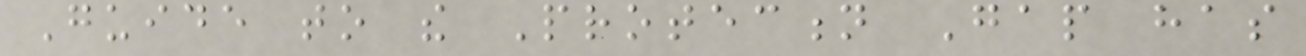Guide to the Protection Gap has
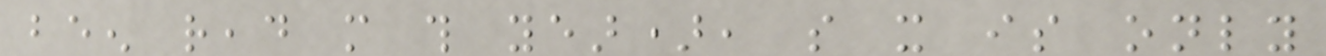been read more this year), so it is only
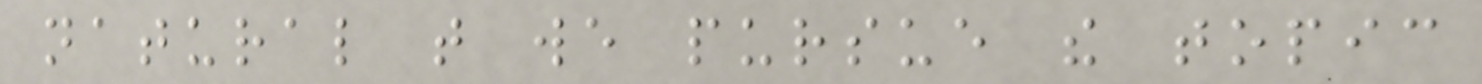natural that we pursue the topic
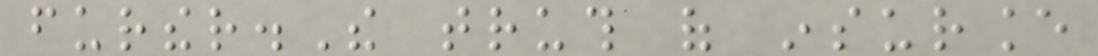further.The truth of insurance
